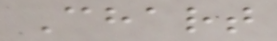Chart
